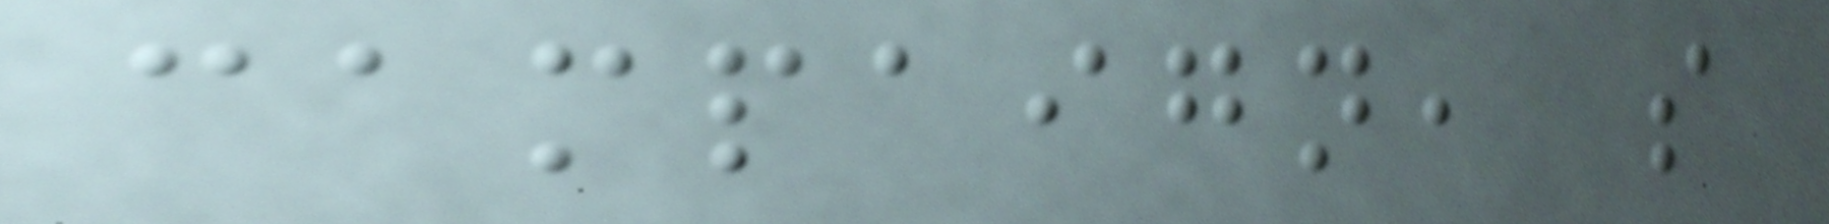campaign, so
